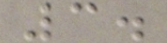3.
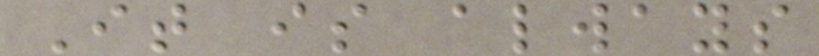It is always
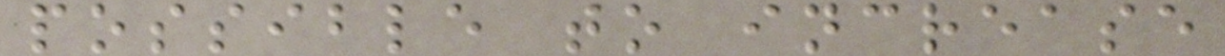possible to increase
